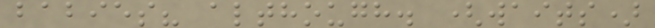babies? although. (waits)
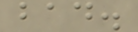bad.
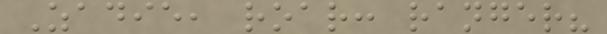Zadie, roar: ranger?
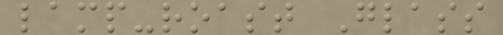lamp-roast Glass
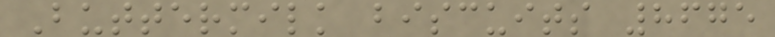Buttermilk biscuits 8675
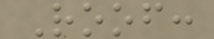Roof:
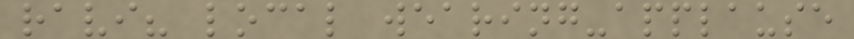ravi? local wearing-applause
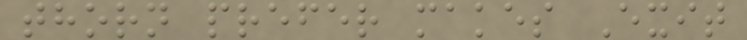thorn prefer makes Exit
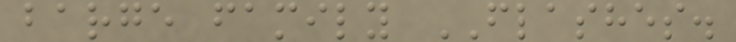barge family FLASHES.
